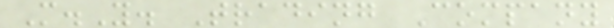M.Y. Trading Company
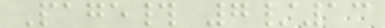Page# 7/13
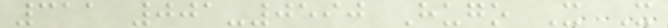311 001-0590 Hugo X X
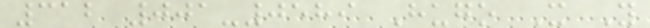312 001-0589 Hugo X Y
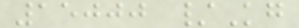15000 /Kg
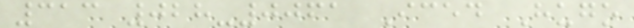313 028-0061 Iced Hugo
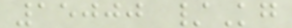15000 /Kg
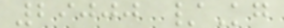29000 /Kg
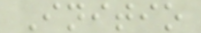Initio
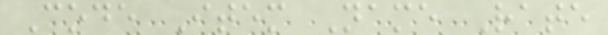Code Item Name Rate
